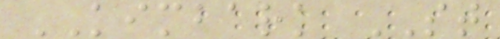KIMBARK ST
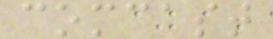comcast
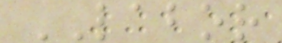LABOR
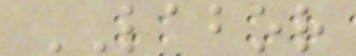LABOR
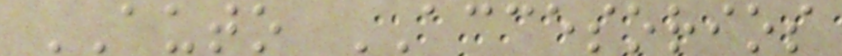AUTO ACCESORIOS
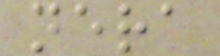nera
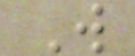W
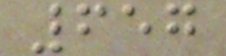657
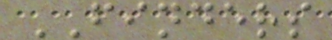FINDERS
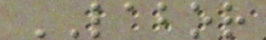LABOR
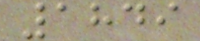1849
